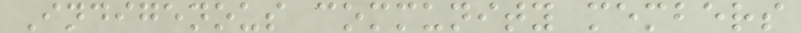Indigenous community members
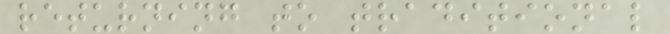returning to traditional
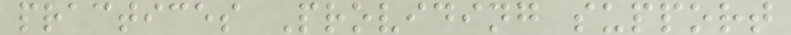practices Providing support
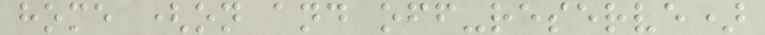home (on and off-reserve)
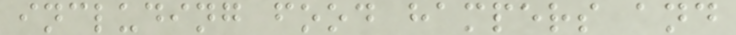including food hampers and
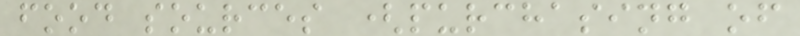food sources (purchasing of
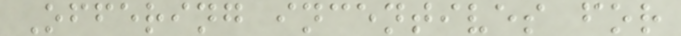Offering incentives for
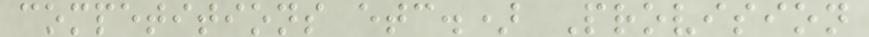competitions etc.) Provision
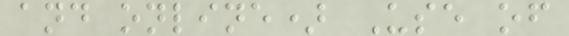and online) Use of
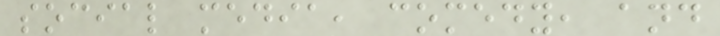social media, comedy, and
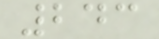243
